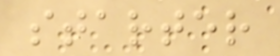starter
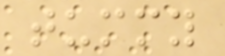tummy
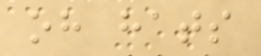oh hats
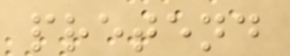pretend
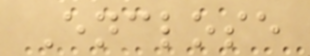Enclose
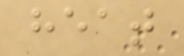heat
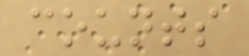counts
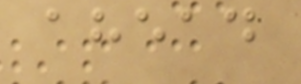ahead
